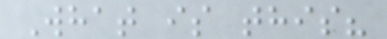What is this?
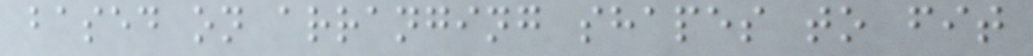based on arranging shapes to fit
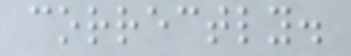correctly.
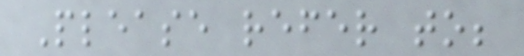Please refer to;
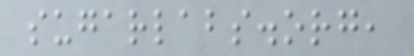sugarlabs.org,
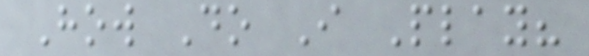How Do I Play?
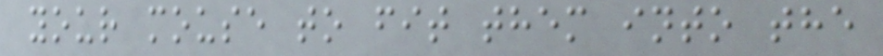your mouse to fit them into the
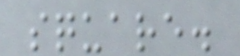square.
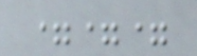===
